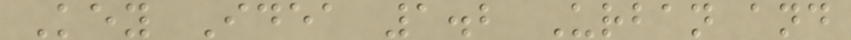Key Idea 1.2 Urban and
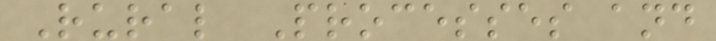Rural Processes and
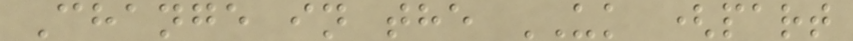Change in the UK (part
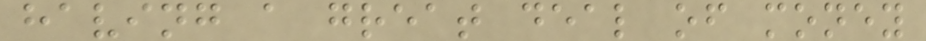having a great deal of money
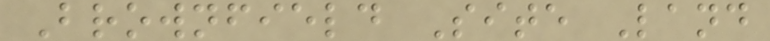Brownfield Site Land
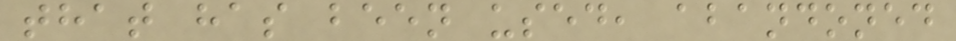that has been used, abandoned
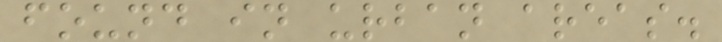found in urban areas.
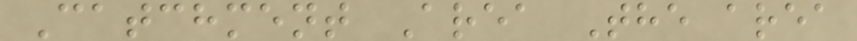Catchment Area The area
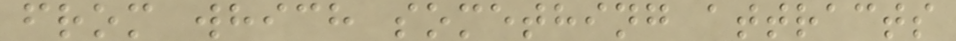from which something attracts
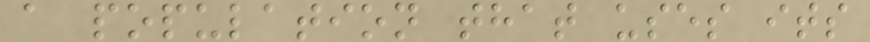a population that uses its
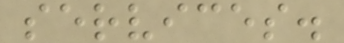services.
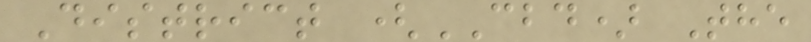District (CBD) The
